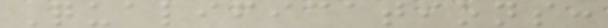Qualifications:
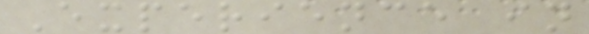Experience in
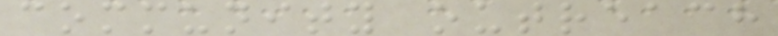community outreach
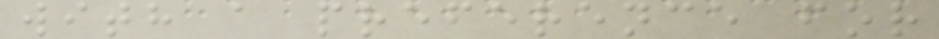with a preference for
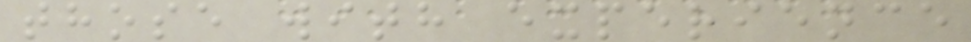those with experience
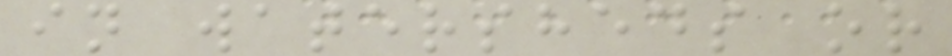in watersheds or
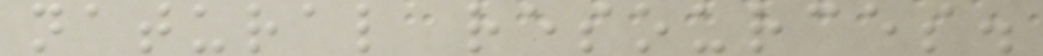natural resources.
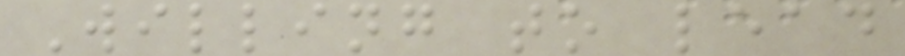Willing to lead
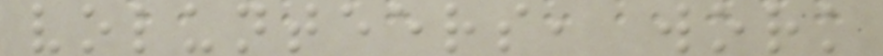volunteers, work
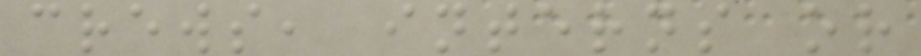crews, interns or
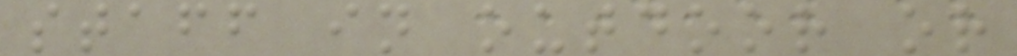staff in outdoor or
